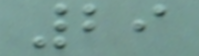29
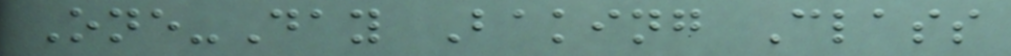One-Day Baking Class
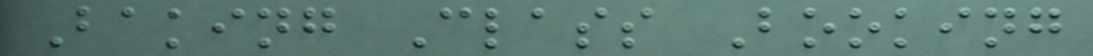Baking Class Booking
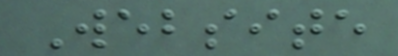Website
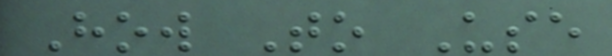How To Use
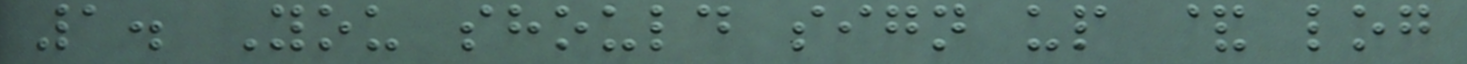1. You should sign up & log
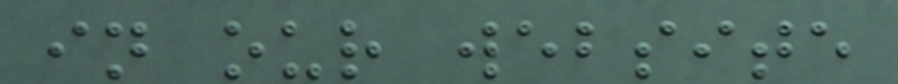in our website
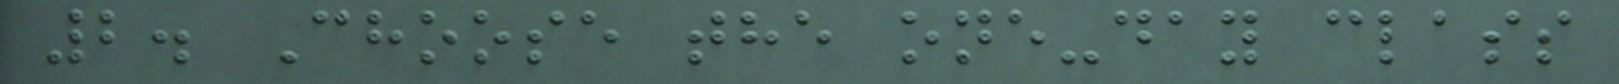2. Choose the one-day class
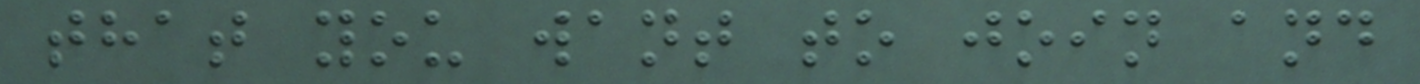that you want to join and
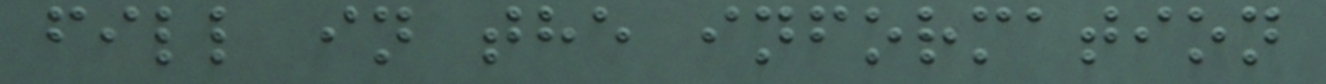fill in the information
